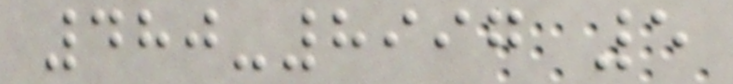480-8997 5
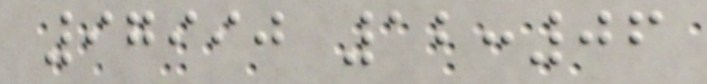97990 12:06
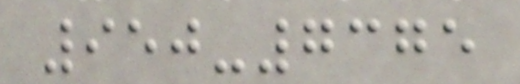950-7375
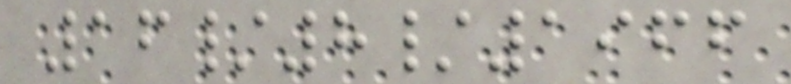16/8/1966
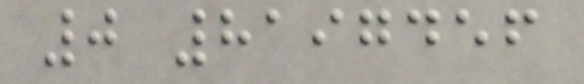0 8197456
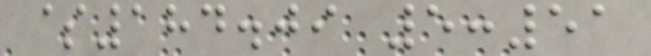$184.09 5:51
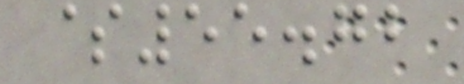$55.72
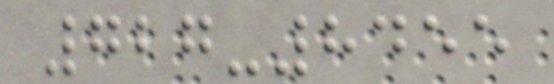727-8455
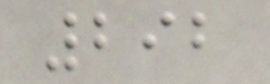292
